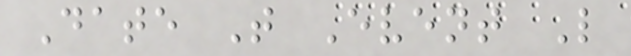Date T Event L
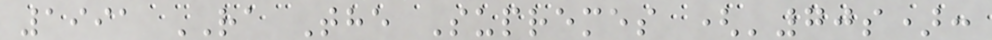1991 RA The Supremes ('70s):
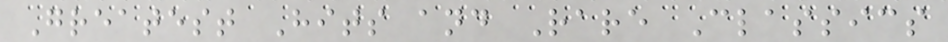Greatest Hits and Rare Classics
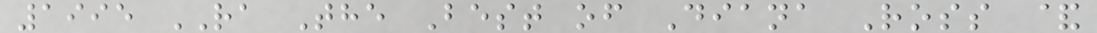1995 RA The Best of Diana Ross &
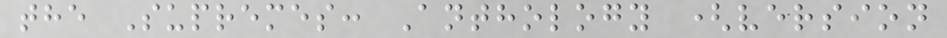the Supremes: Anthology (version
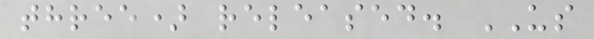three) released. US
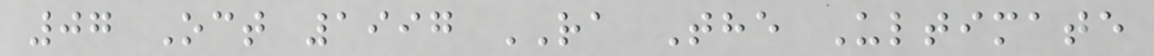07 Oct 1997 RA The Ultimate
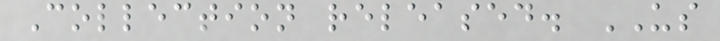Collection released. US
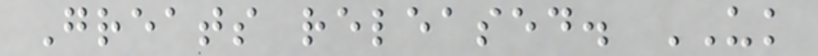Greats released. UK
